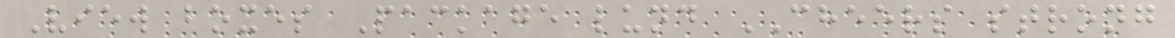View boxes Package lund CHEERS strong
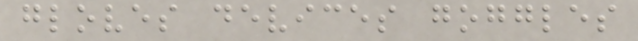gloves devices goggles
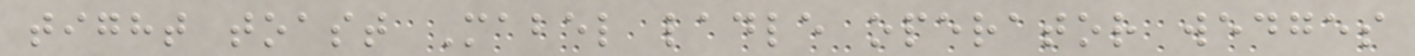tight toast Mabel ladle operator wedges
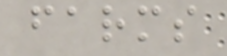farms
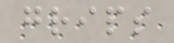grips
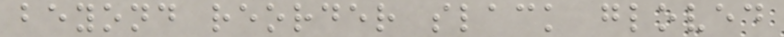beyond reorder slack gloved
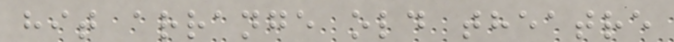hit arrange old theatre
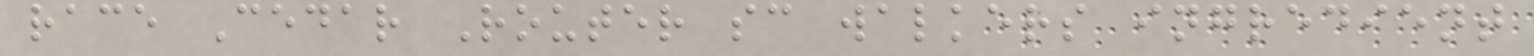race Cedar Router sc walkers ingredient
